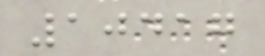10417
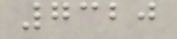7320
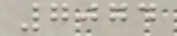7074
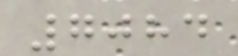7084
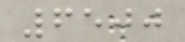6500
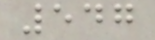547
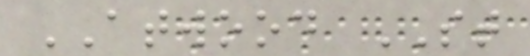ATWOOD ST
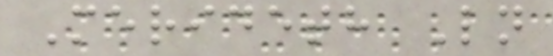Merideth Ln
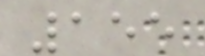155
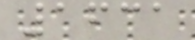1631
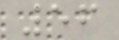56
